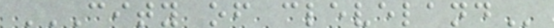CITY OF CLEVELAND
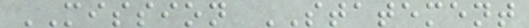MISSION STATEMENT
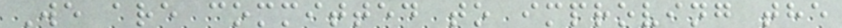We are committed to improving the
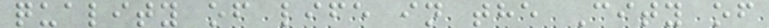quality of life in the City of
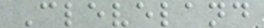Cleveland
